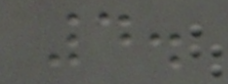4.
